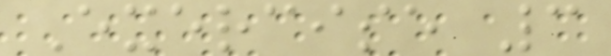Exercise 3
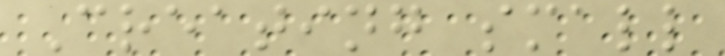Creating small
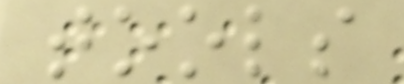tools
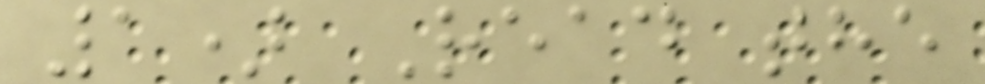1) Read the
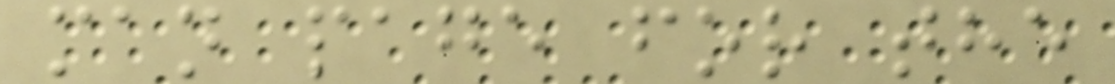man page for the
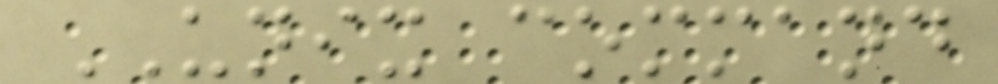UNIX command
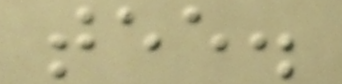tee.
